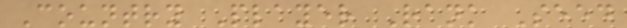Country Player Rank Seed
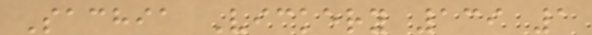Sachia Vickery 139 1
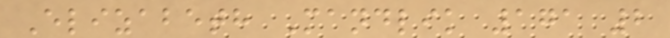Elizabeth Mandlik 171 2
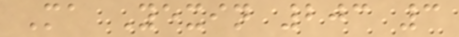Ma Yexin 203 3
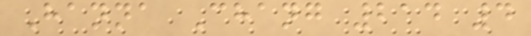Hanna Chang 214 4
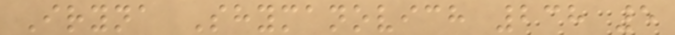Iryna Shymanovich 238 5
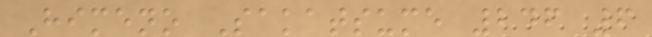Himeno Sakatsume 246 6
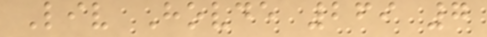Liv Hovde 269 7
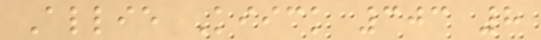Allie Kiick 303 8
